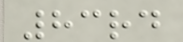83rd
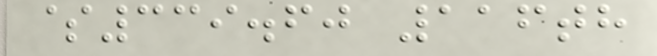$339.60 116th
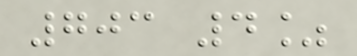703 4%
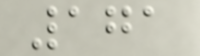171
